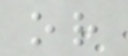or
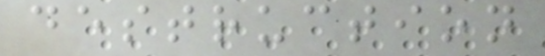destruction
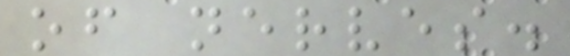of nerves.
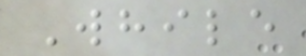While
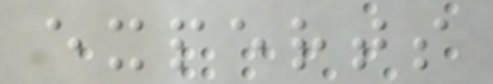experts
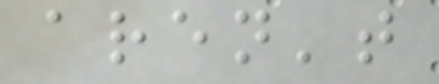aren't
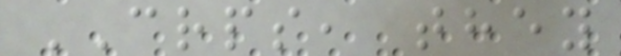CRPS, they
